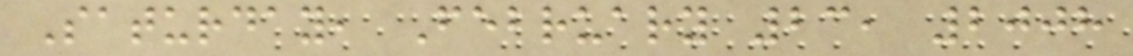Saturday, February 23, 2008
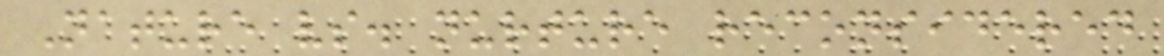Nature vs. nurture reconsidered
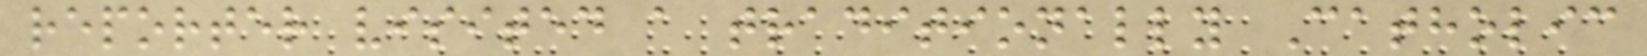reporter visited a traditionally Catholic
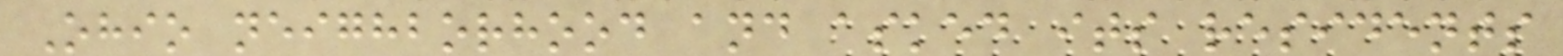Ohio neighborhood and asked its residents
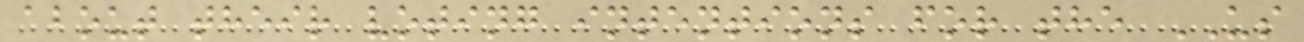about their voting intentions for the US
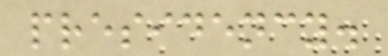presidency.
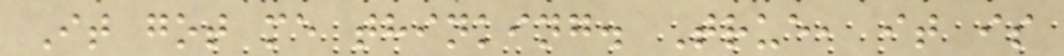It got me thinking. True, it is
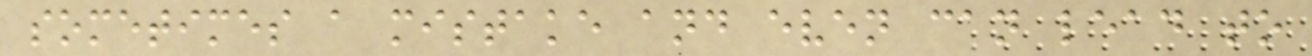sometimes a mistake and even can lead to
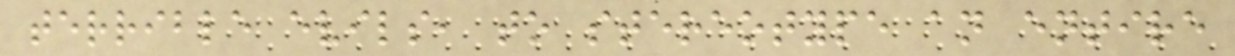terrible evils, to stereotype an entire
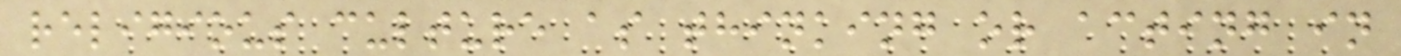religious culture as thinking or acting in
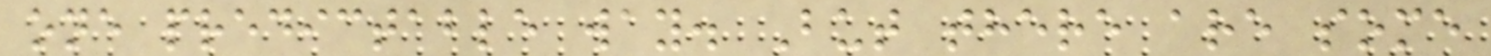one predictable way. But there are some
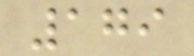179
